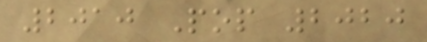2010 Pop 2020
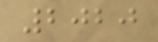2020
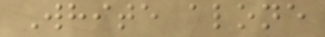White alone
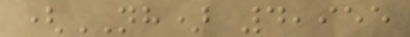(NH) 4,955
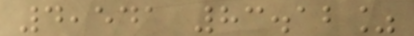4,541 83.12%
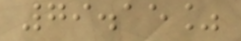79.15%
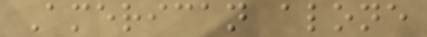American alone
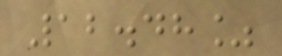12.48%
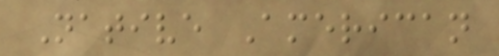Native American
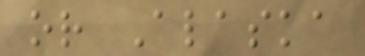or Alaska
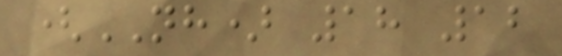(NH) 18 12
